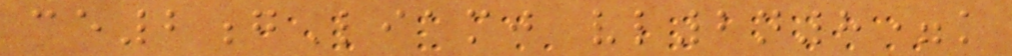ce2gLiamj vl2n8=k
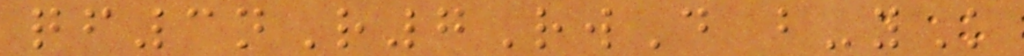qf3nR7RwD b-yK
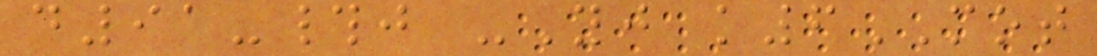d91-#j -Yj k6MOT
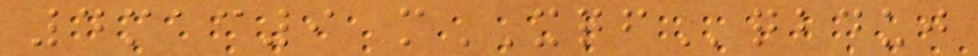4mac9 mXQFqbduj
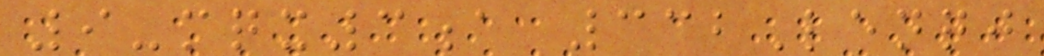9-mqx3a 332Lenqj
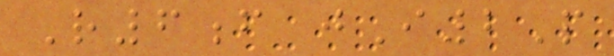R6f jI2P
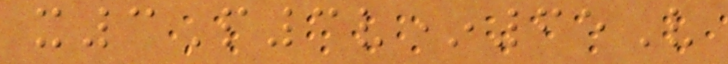x3P3v*65V
